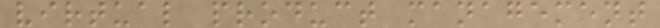virtual product management
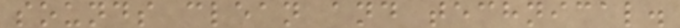sounds clean and technical.
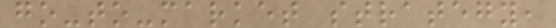go-to-market strategy,
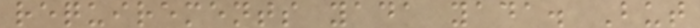requirements yada yada. But
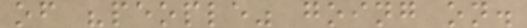of "people" going on.
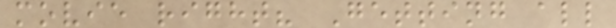movie right? Getting all
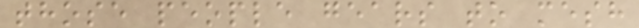those people gears to mesh
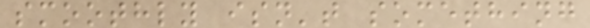smoothly isn't something
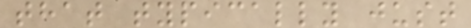that typically just
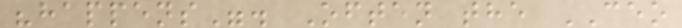"happens". Often the CEO
